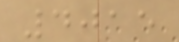4015
